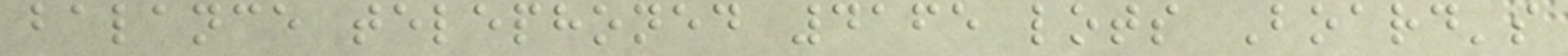balance telephoned 4165 lots Board's
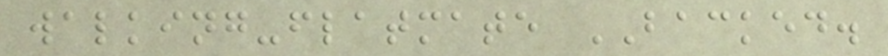walking-flatmate BACKED.
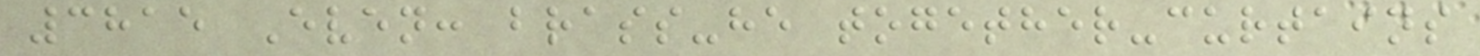3815 Even: brass-he together-curtains
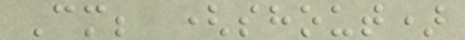Cm; (shout)
